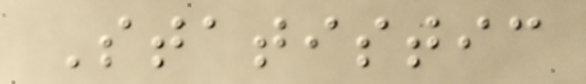Statistic
